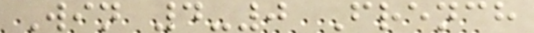Win 4-0 French
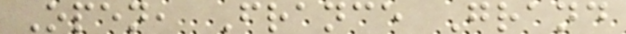Open, France Grand
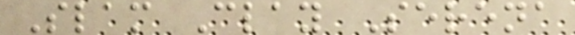Slam Clay Serena
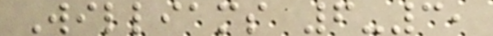Williams 6-3,
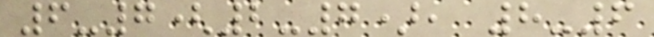6-7(2-7), 8-6
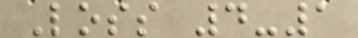Loss 4-1
